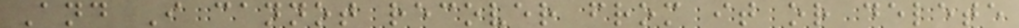And I cannot recover from it or delete
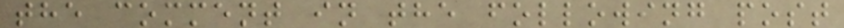the comment in the following post
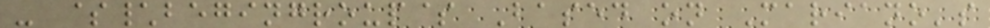- $\begingroup$ Based on Mariano's
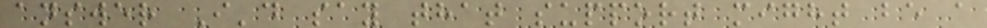answer I'd say that support might be a
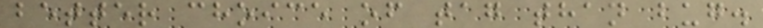better choice of tag than bug.
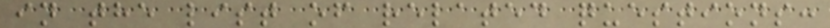in the list of related questions:
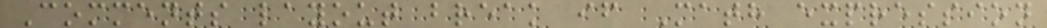Comments layout break if Math expression
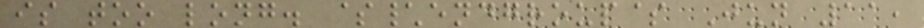is too long. $\endgroup$ Jun 11,
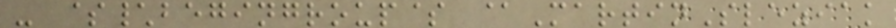- $\begingroup$ @MartinSleziak
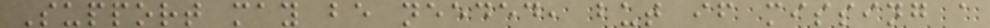Support may be needed, but if missing a
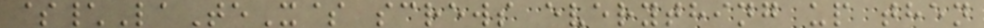$\LaTeX$ screws everything up then
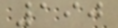190
